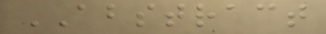ABSTRACT
